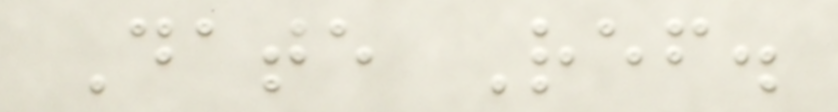Date Ref.
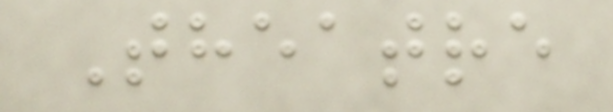Theatre
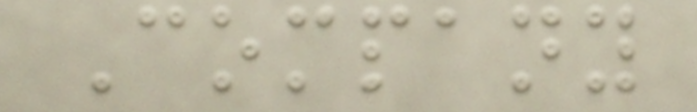Company
